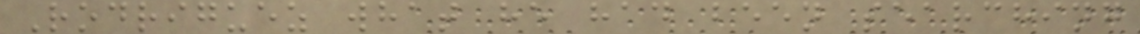Rodriguez what he had been searching
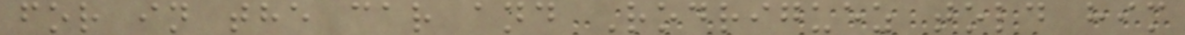for in the car and Rodriguez told him
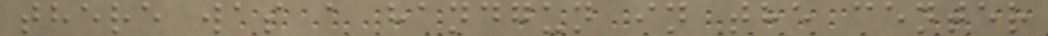there was a handgun in the center
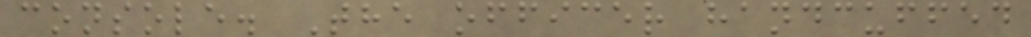console. The officer handcuffed
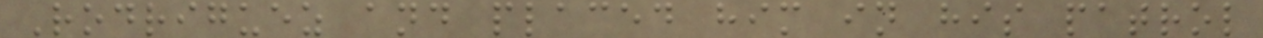Rodriguez and placed him in his patrol
